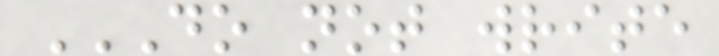DO NOT WRITE
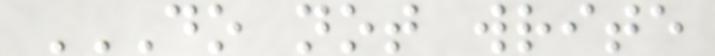DO NOT WRITE
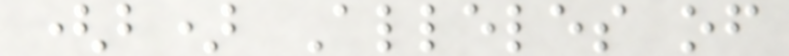(b) Alleles of
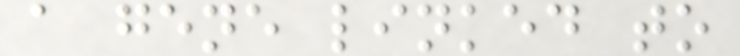a gene linked to
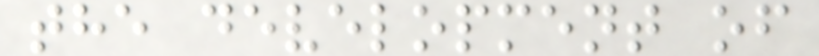the development of
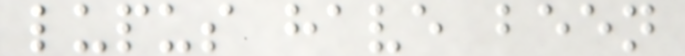lupus have been
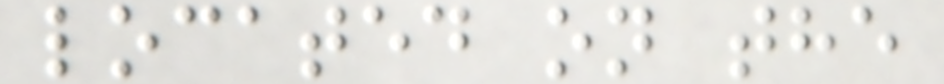located on the
